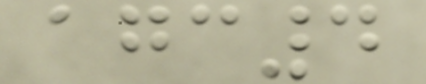agc4
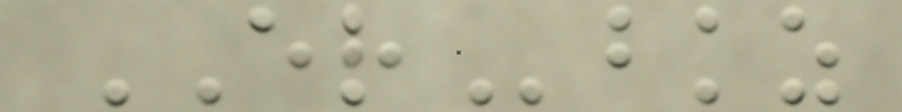ERbkz
